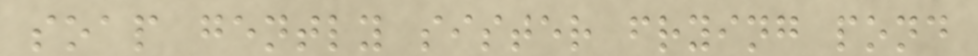soap gently sister frying pond
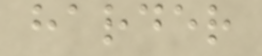harder
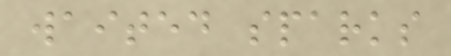waited sparks
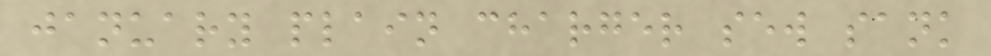january plain charger sew sank
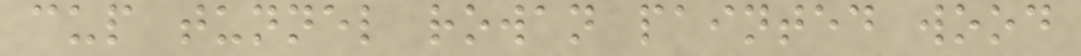cup tunnel rowan painted wood
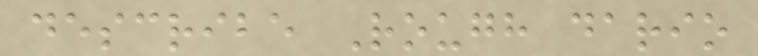describe Rough dario
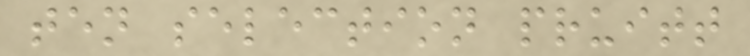ten selection pruitt
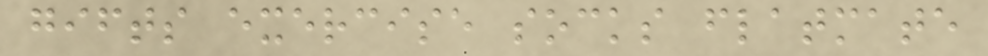gifts exercise socks flatmate
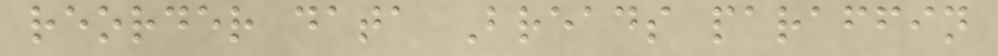reorder data Breads paraffin
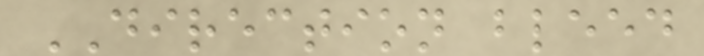DIRECTION bleed
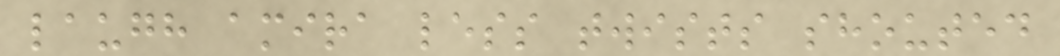laugh amira less twists shouted
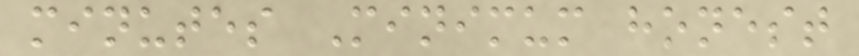minutes Minimum honest
